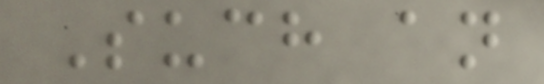Such an
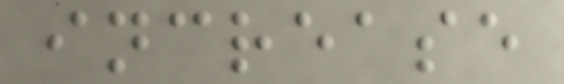increase
